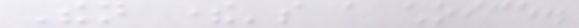Then there's a choice.
